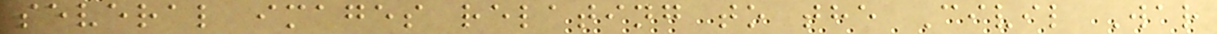several images relating to the Civil War
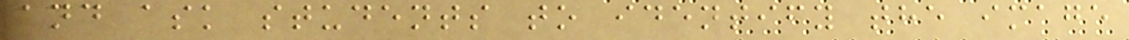and ask students to identify the image
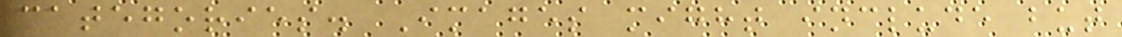categories. Images might include but
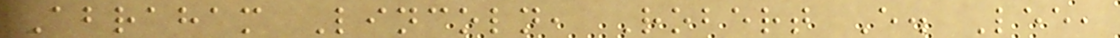Abraham Lincoln, Robert E. Lee,
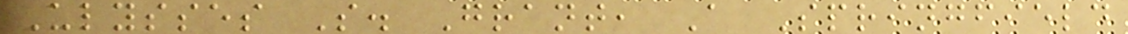Ulysses S. Grant, A Springfield
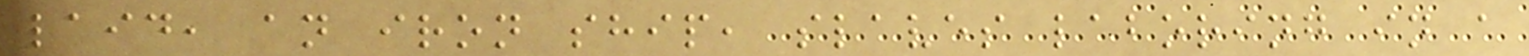laid, an iron ship, slaves laboring in a
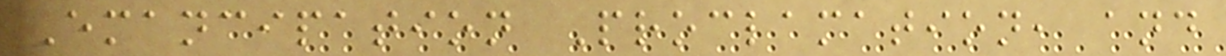Emancipation Proclamation, and
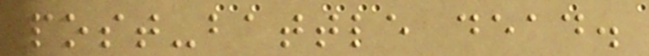post-battle dead.
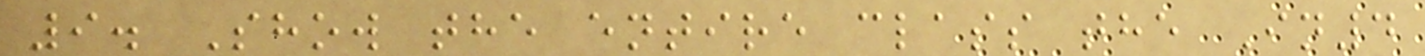9. Show the entire class the In4
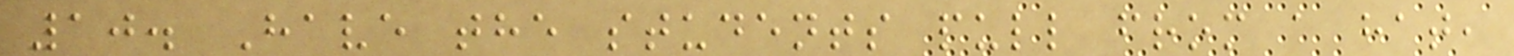10. Have the students pull from a hat,
